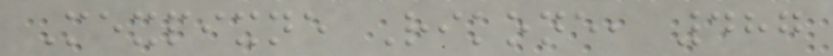Mexpixne Rikone, 487
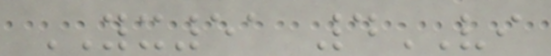YX51 4VI
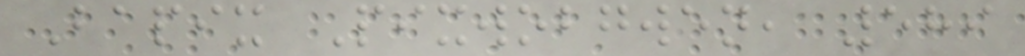Bapix Pixwobgwen, 589
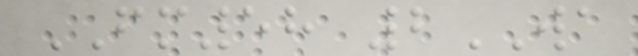FM58 2WA
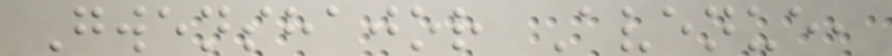Gwenshajor Avenue,
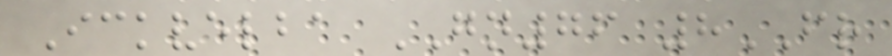Ickvelba GN76 8FR
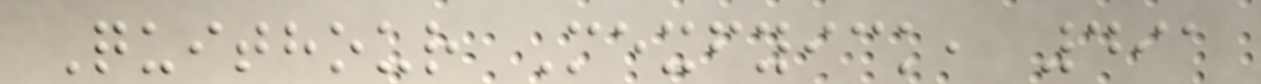Quithour Mexfyick, 491
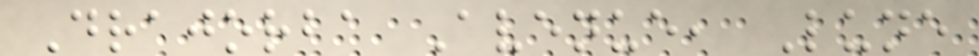Drajorba Avenue, Lune
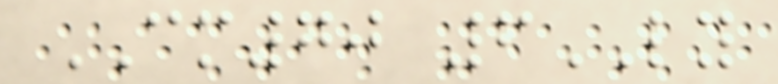CM70 6LY
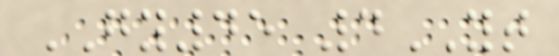GY45 4YT
